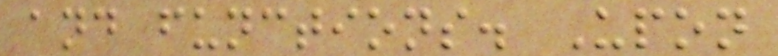and functions. Upon
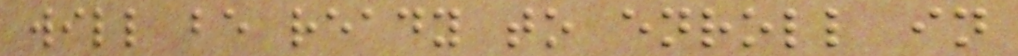will be ready to enroll in
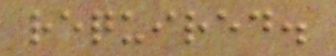required.
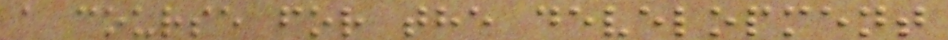a course for the development
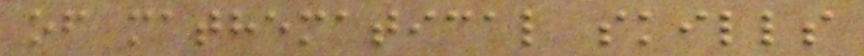of mathematical skills
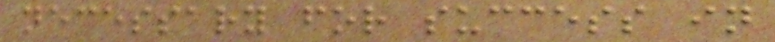necessary for success in
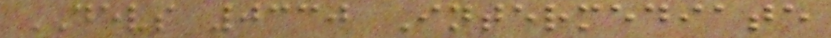DEVS 0330 Intermediate
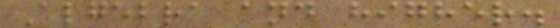Algebra and higher.
